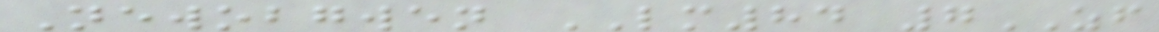Newobgwen LM84 7ZF
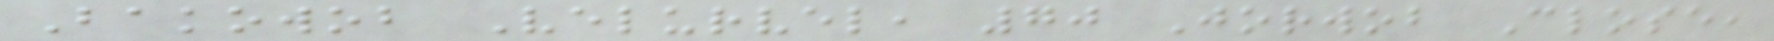Bakowob Velurvel, 70 Jorwob Close,
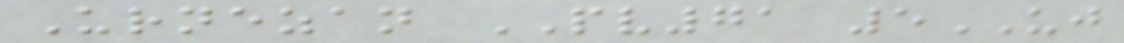Urnezan PV71 5UJ
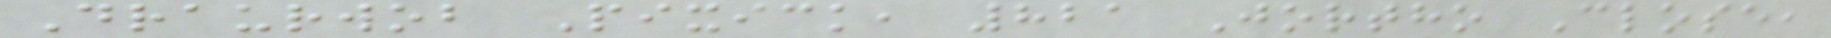Draurwob Pixick, 821 Jortho Close,
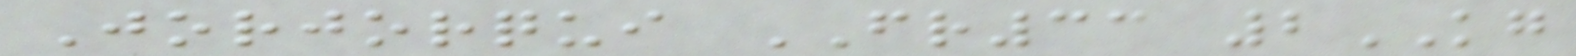Jorjorqui FR33 2KG
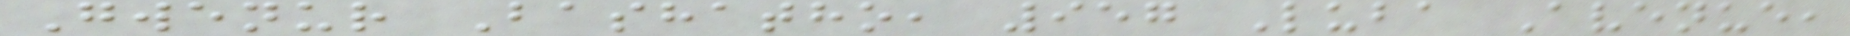Gwenur Bashatho, 957 Luba Avenue,
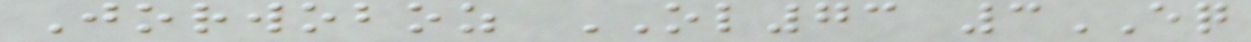Jorwoboz OL73 3EQ
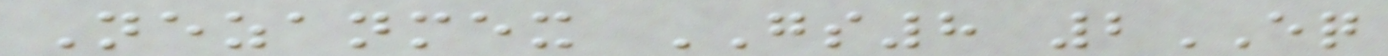Nezanmex GS8 2EQ
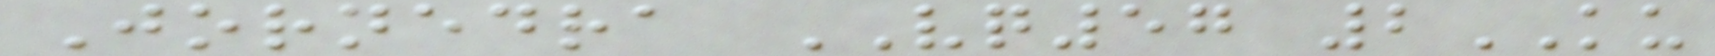Jornedra VQ57 2KU
